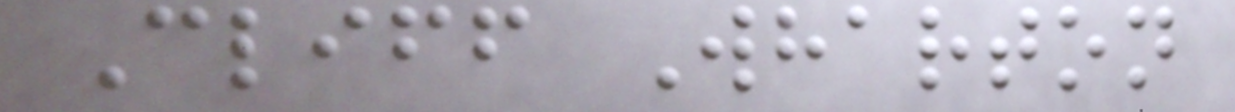Cliff Wharton
